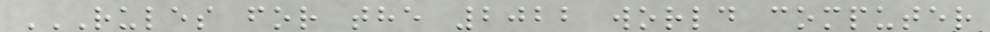RULES FOR THE 2022 WORLD COMPUTER
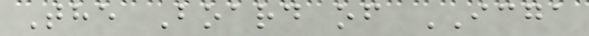The Board of ICGA
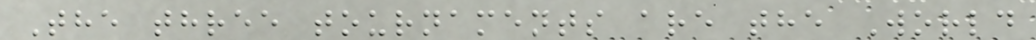The three tournaments are the World
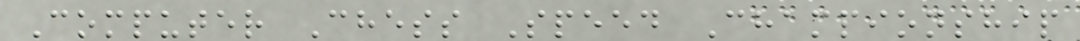Computer Chess Speed Championship
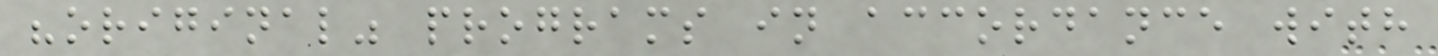"original" programs in accordance with
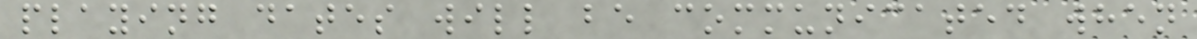playing dates will be communicated when
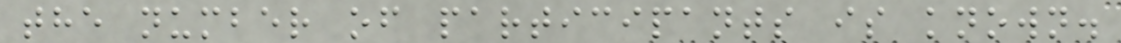the number of participants is known.
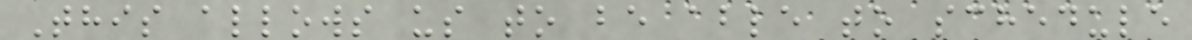This allows us to be able to schedule
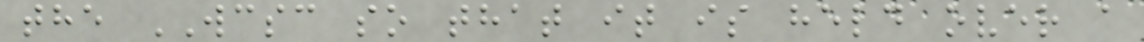the WCSC so that it is held over a
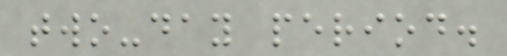two-day period.
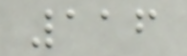116
